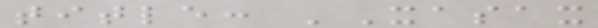title: 'Xasax
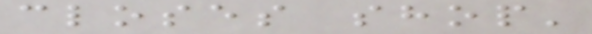closes shop'
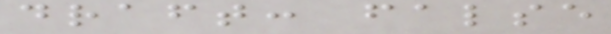draft: false
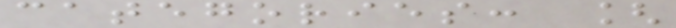categories: [
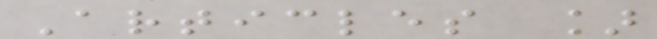Articles ]
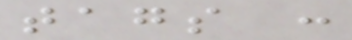tags :
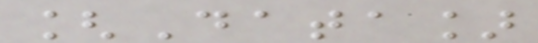[Data]
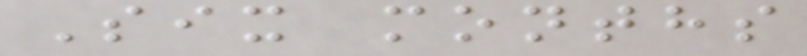Six months
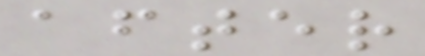after
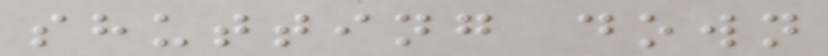shutting down
